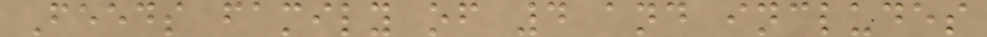Feeds family of 4 and includes
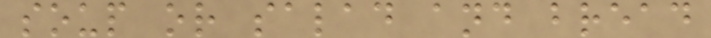soup or salad and bread
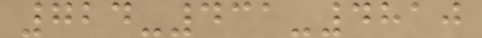724-431-4810
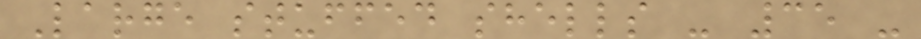Large stuffed shells - 35 -
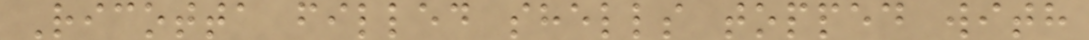Ricotta filled shells topped with
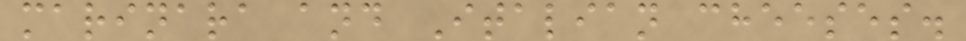marinara and Italian cheeses.
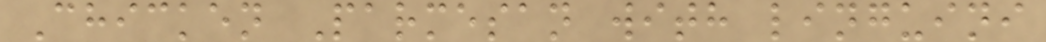Chicken Parmesan with linguini
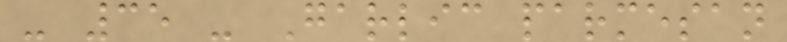- 35 - Garlic parmesan
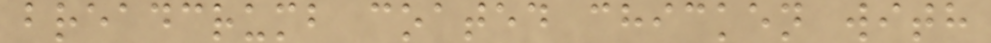breadcrumb coated chicken with
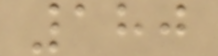180
